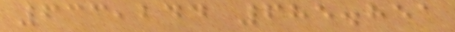633,244 685.851
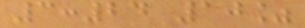3:24 10%
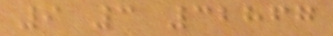9 3 32867
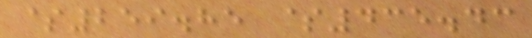$259.85 $435.43
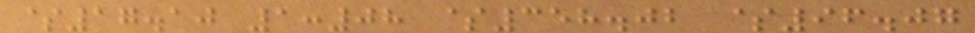$17.10 1:08 $358.02 $96.07
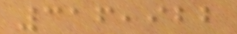316,922
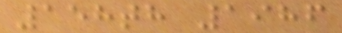158th 1986
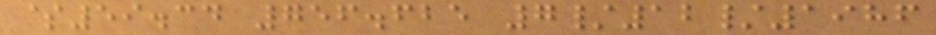$59.34 756.625 7/12/1986
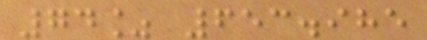74% 653.985
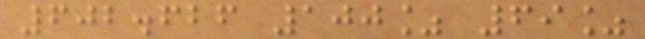602.626 100% 69%
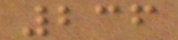236
